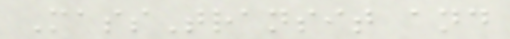MassTransit and
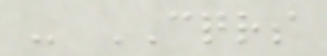- CQRS
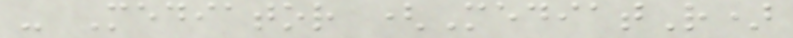- Mediator (MediatR)
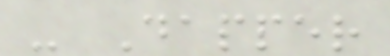- Dapper
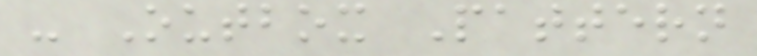- Outbox Pattern
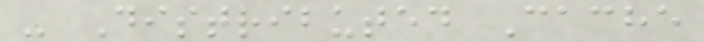- Distributed Cache
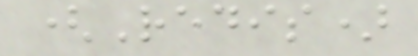(Redis)
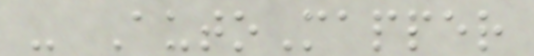- AutoMapper
